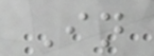In
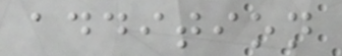addition
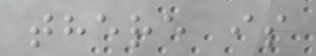there is
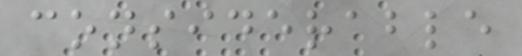considerable
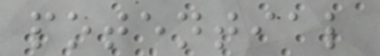potential
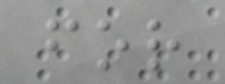for
